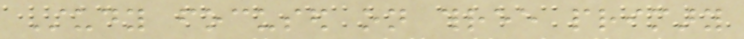Study focused on three primary
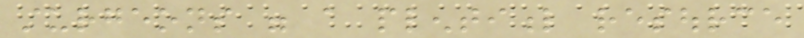sturgeons were a plentiful resource
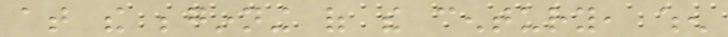at the beginning of the century, when
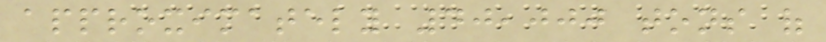approximately 40,000 tons of
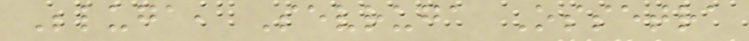Beluga, Sevruga Ossetra
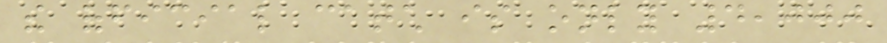the official catch is only 4,000
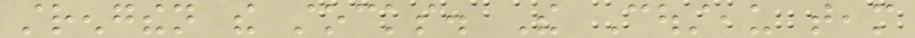strengthen the stocks. The Cousteau team
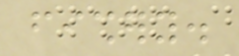fishery.
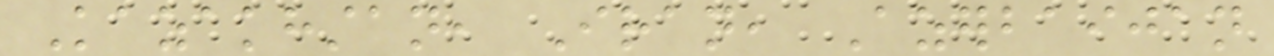Kazakhstan, Iran, Azerbaijan
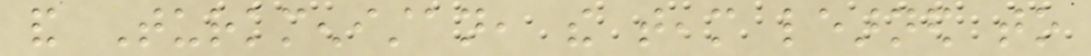and Turkmenistan, the team learned to
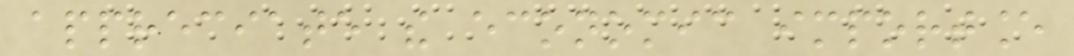appreciate the economic importance
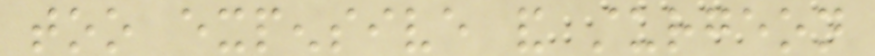too expensive and sturgeon
